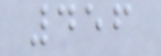456
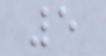5
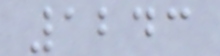1243
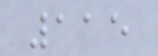115
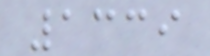1339
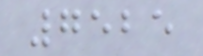7525
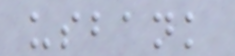usbank
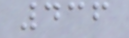436
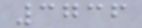3736
